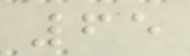65
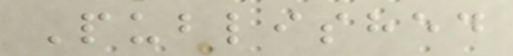Published
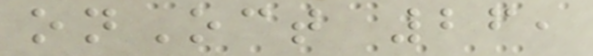onOct 26,
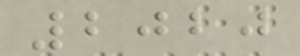2020
